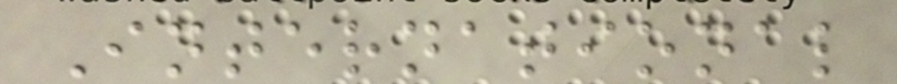International
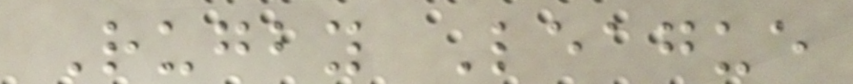Rugby League
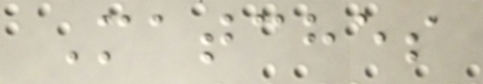Matches
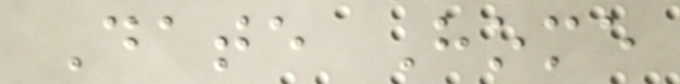Date Home
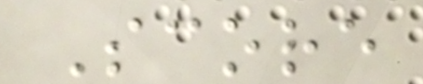Score
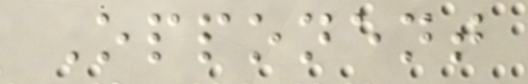Opponent
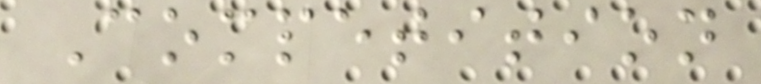Competition
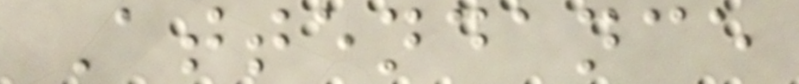Attendance
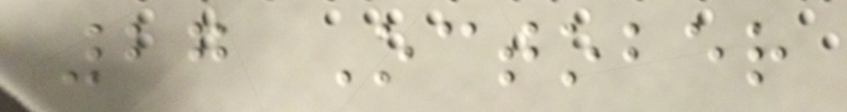27 October
